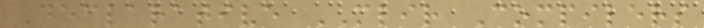Declarative MLIR Compilers
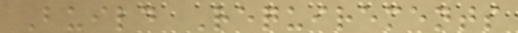Build Requirements
